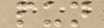pun
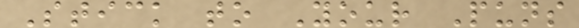Stick to Your Puns
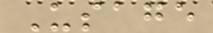Usage
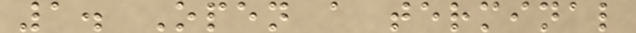1. Open a terminal
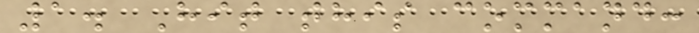1. Hit this command:
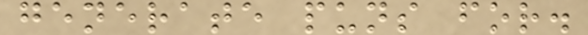generate puns for.
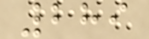289
